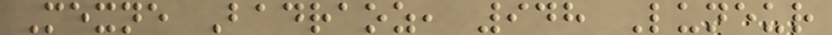Mexne Badraoz, 948 Luneur
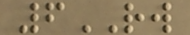6RW
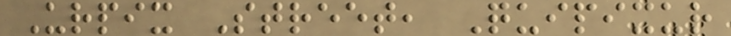Urpix Street, Quipixur
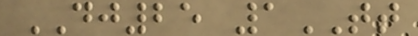DJ25 1TT
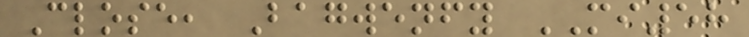Close, Bagwenfy MI58
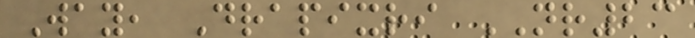Way, Drapixri NR23
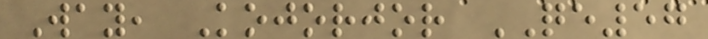Way, Kojorjor QE57
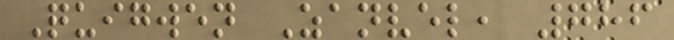Quigwen Zanvel, 786
